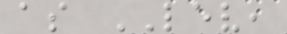as LEV,
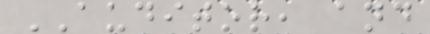AUDITOR, and
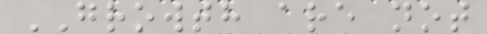GROWTH are not
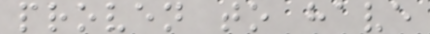proven to have
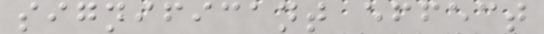significant effect
